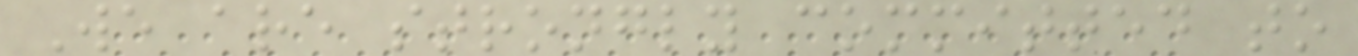We are strongly committed to
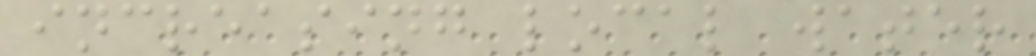increasing local water
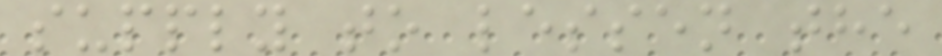supply to lessen the
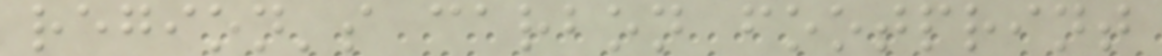region's carbon footprint
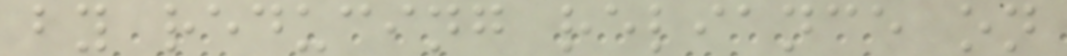by reducing reliance on
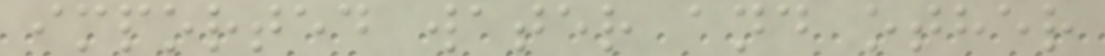imported water and other
